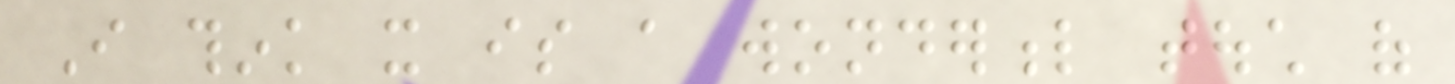I think it is a wonderful touch of
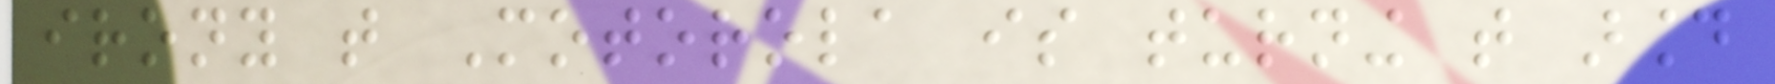irony that Motorola is turning that around
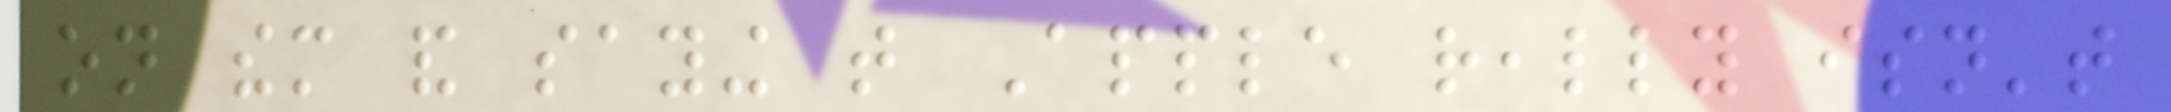on them and saying that Apple really isn't
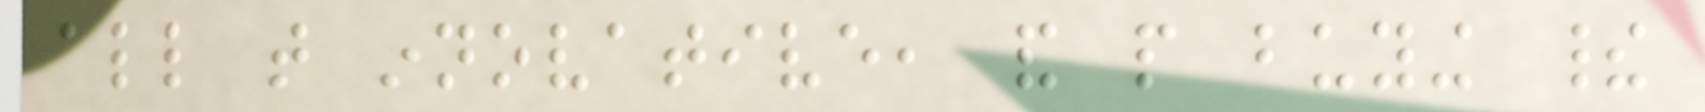all that innovative, and people buying their
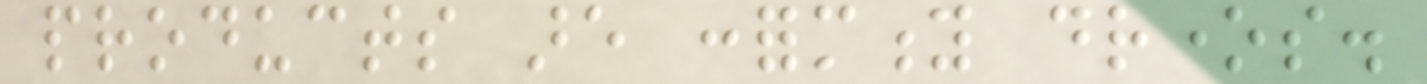products are conformity drones.
